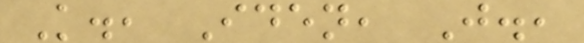K., Iden, J.,
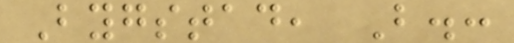Bygstad, B.:
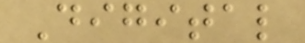Digital
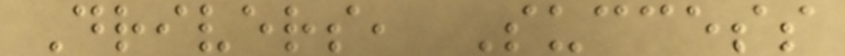Drivers, Success
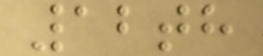12th
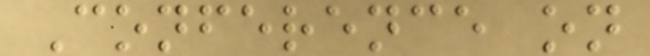Conference on
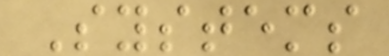Systems
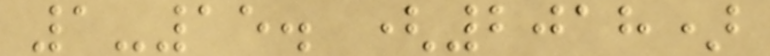1-15. (2018)
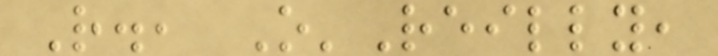R., O'Reilly,
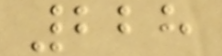228
